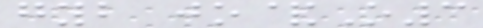gyb jo&O3
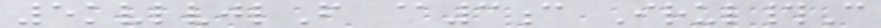5kvlvjlF @3c Irul#C
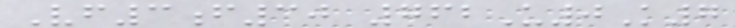Vf3f30 762U0K7
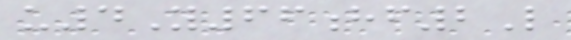u4Y66hf2L
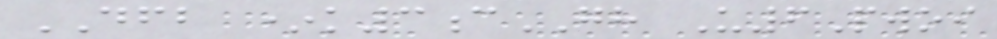DFB *k3cGH U6Pwoi
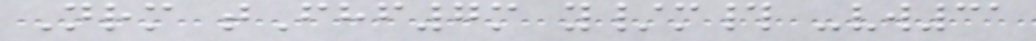Nrm tFhf7m y/m# -vw31
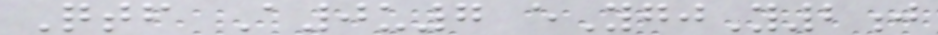Qtf A0u7 eYgjY2j
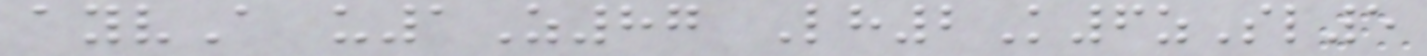ayvA u1Z87 Lh2K6zSl5
